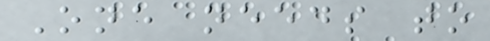One needs to
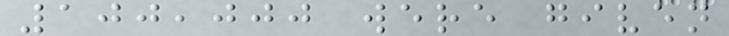100,000 were given
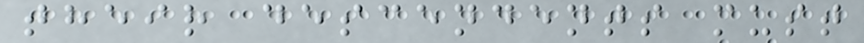their descendents must
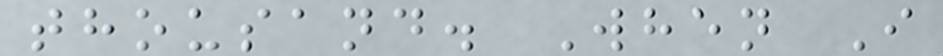thousand. When I
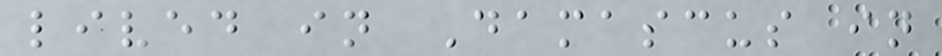lived in Damascus in
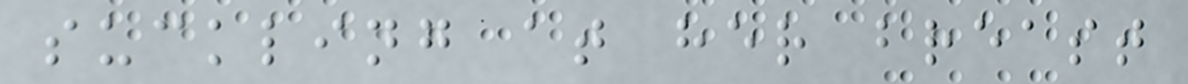suckling at her breast
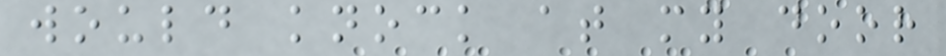would knock at my door
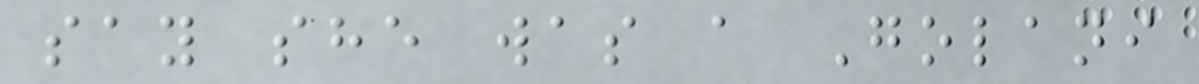say she was a Golani
